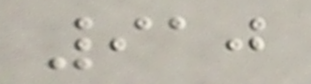910
